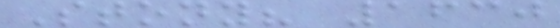Stony? 1630
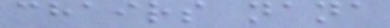chairs nana
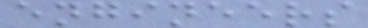engineers
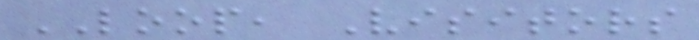LOOP, Visitors
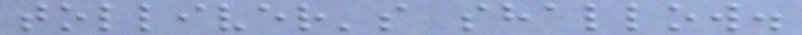tolliver's shallow.
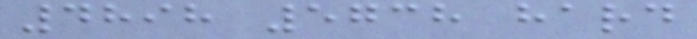4898 5738 hard
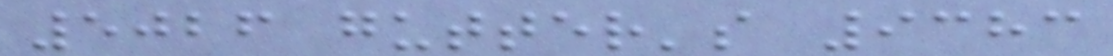5026 gutter's 9383
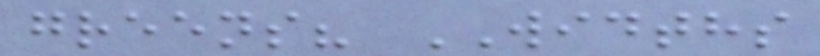greens? WIDTHS
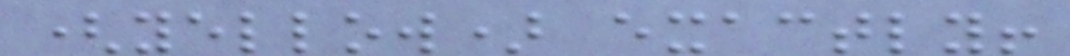(yellow) exactly!
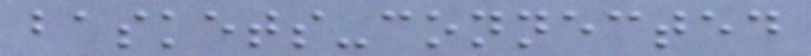baskets-connected
